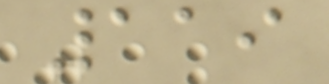119
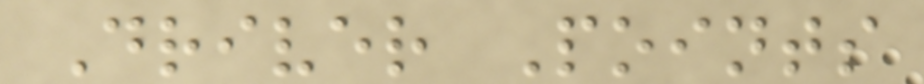Driver Points
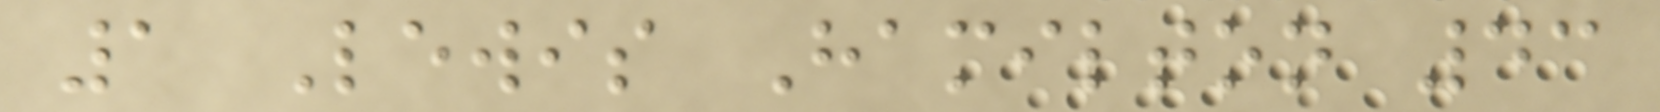1 Lewis Hamilton 43
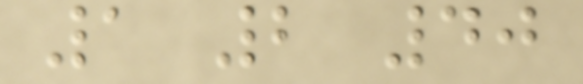1 2 40
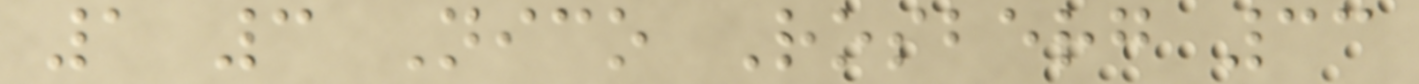1 3 Nico Rosberg 33
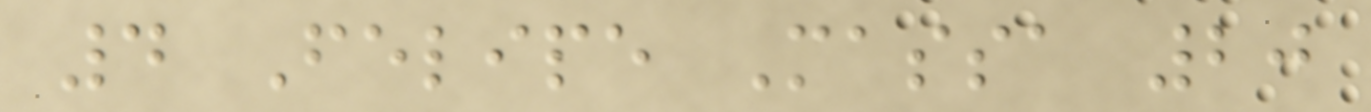4 Felipe Massa 20
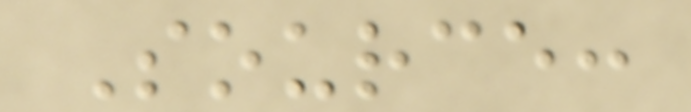Source:
